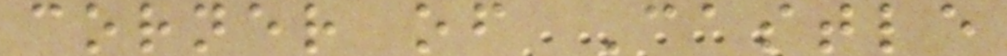corner of Castle
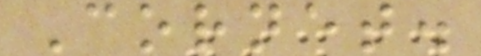Cornet.
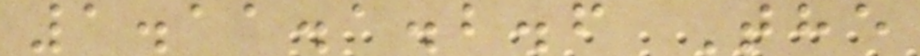1.11.1.2.6 The
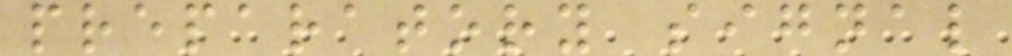preparatory signal
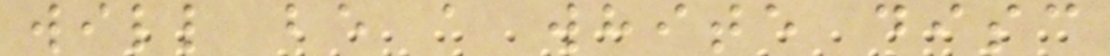will be a white disc
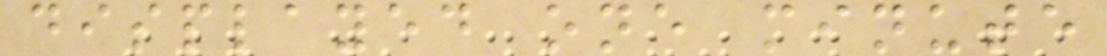displayed one minute
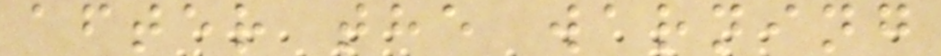after the warning
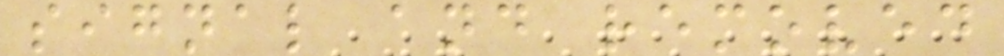signal and removed
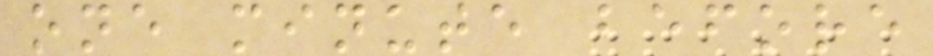one minute before
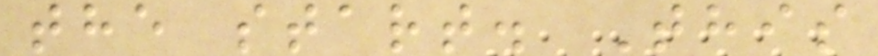the start. This
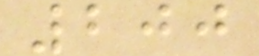200
